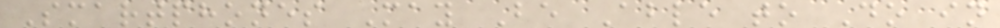Smartphones May Be Able to Do in
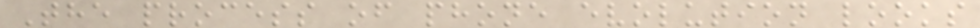The process of phone evolution looks
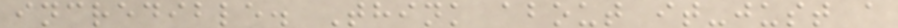incredible. Think about it-just a
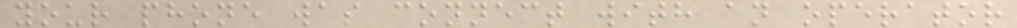your phone was connect with an operator
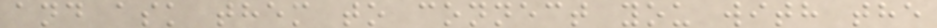and ask them to connect you with the
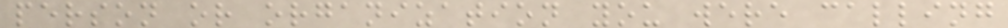person or organization you were calling
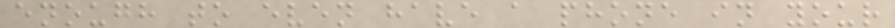enough to even have a phone in your
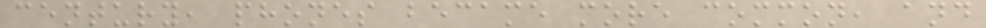century, phones became more common, and
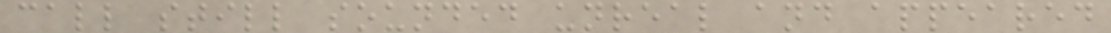call still sounded unreal and appeared
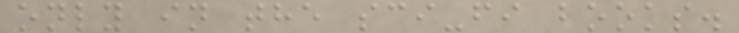only in the sci-fi books.
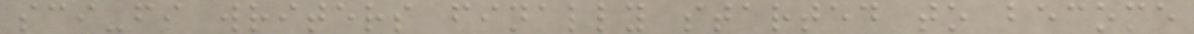sci-fi writers finally started to become
